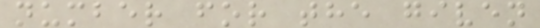number for the given
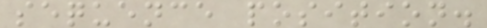sequence position.
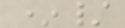*/
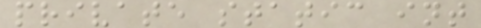private static int
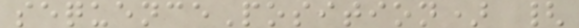sequencePosition) {
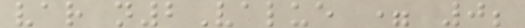var n2Value = 0;
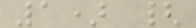1) {
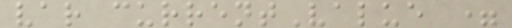var currentValue =
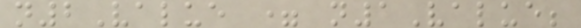n2Value = n1Value;
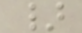}
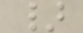}
